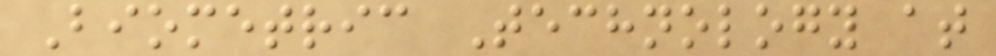Biometric Technology at
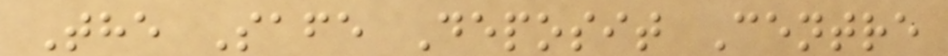The Safe Deposit Centre
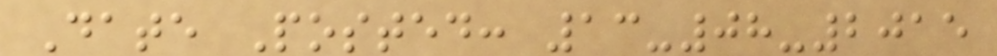Date Posted: 13-08-2015
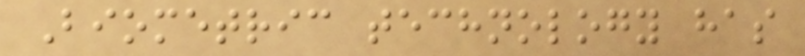Biometric technology has
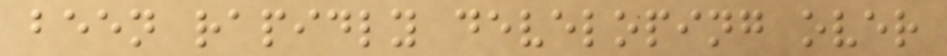been rapidly developing over
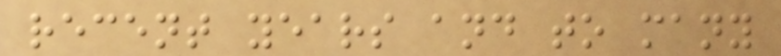recent years and to many
